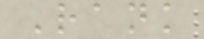Rank
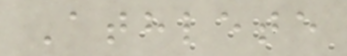Athlete
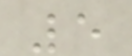5
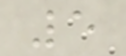5
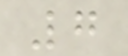7
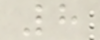8
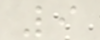9
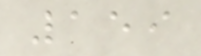159
